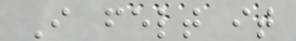I felt it
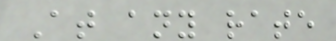At any rate
